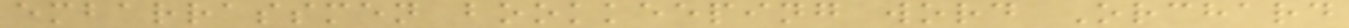embarrassmen bookkeeping word Orchard
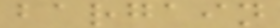bargain
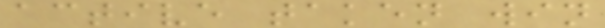active taken win
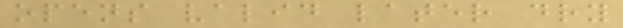opens valid later dry
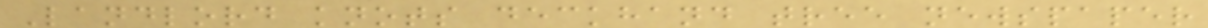Landlord knots deckhand tree newspaper
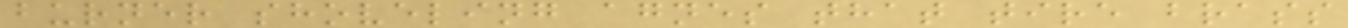burner shoveling agnes that tire brass
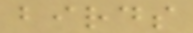birds
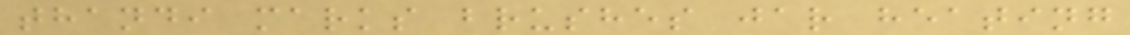thandi marks brushes jar heating
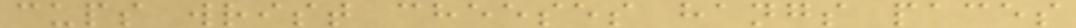cups wrist cheeses hangs paces
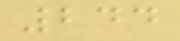244
